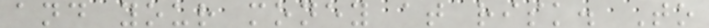and your money at risk. To
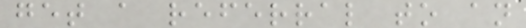get a referral to an
